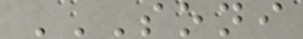SONI
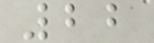22
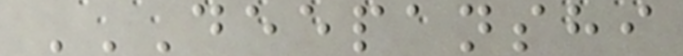DEEPANSHI
